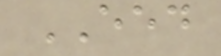EED
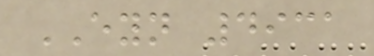EYN 4931
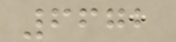6672
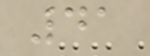41
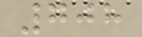708
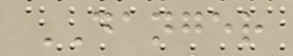DANGER
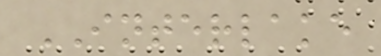INTERLAKE
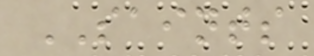SAINTS
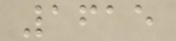1615
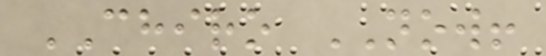CHIRO NOW!
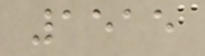1515
